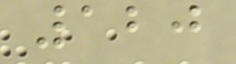120
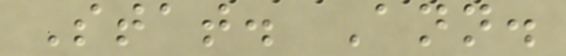Stat. Ann.
